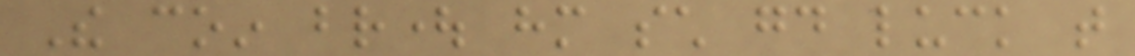The coin brought him such good luck that
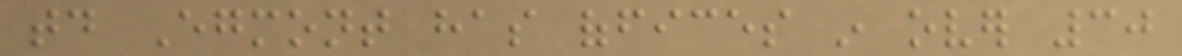today Egmont has offices in over 30
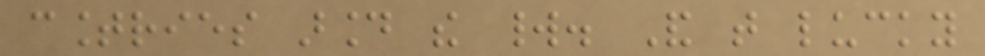countries around the world. And that lucky
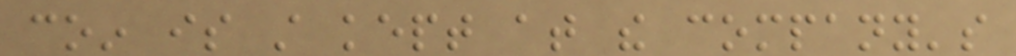coin is still kept at the company's
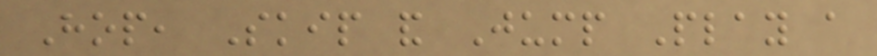Hop, Skip and Jump Play a
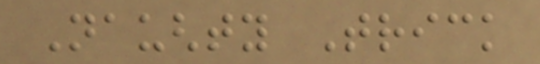Naughty Trick
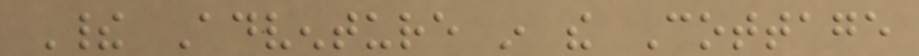Their Adventure in the Cottage
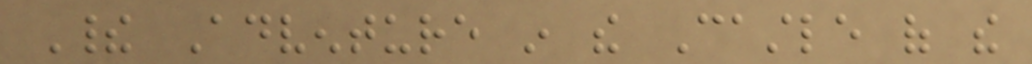Their Adventure in the Castle of the
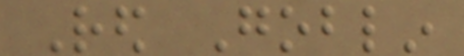Red Goblin
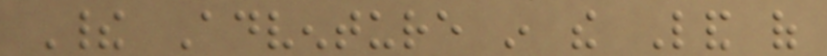Their Adventure in the Land of
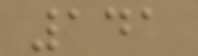141
